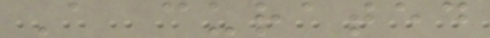A curated
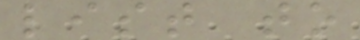list to
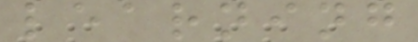learning
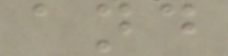and
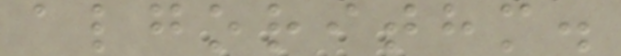algorithm.
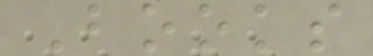Books
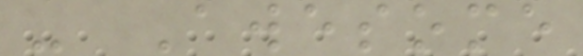- Awesome
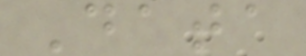Data
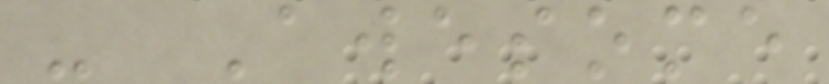- Awesome
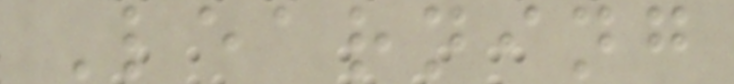Learning
